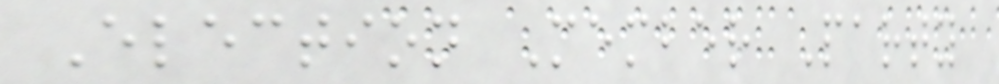Election Member Party
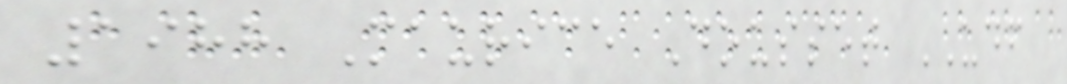1988 Maurice Dousset UDF
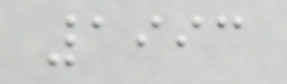1993
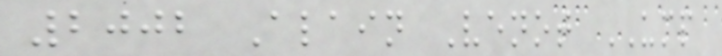2002 Alain Venot UMP
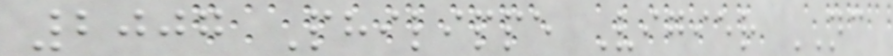2007 Philippe Vigier NC
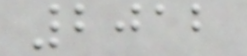2012
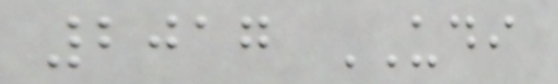2017 UDI
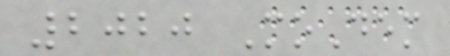2020 MoDem
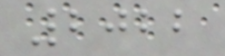2022
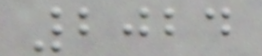2024
